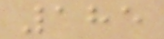185
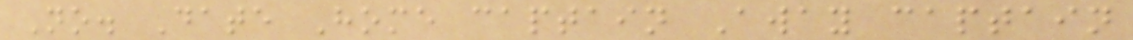No. Date Home captain Away captain
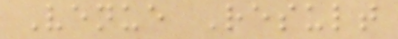Venue Result
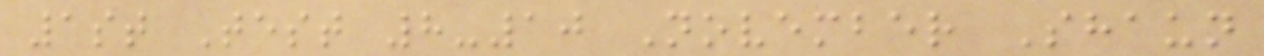1st Test 8-10 November Shaun
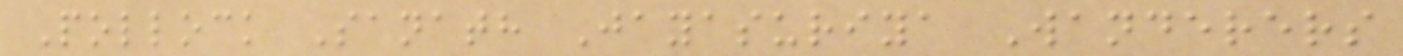Pollock Sanath Jayasuriya Wanderers
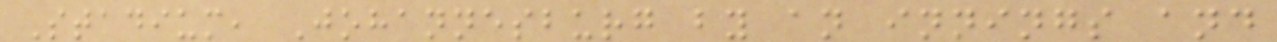Stadium, Johannesburg by an innings and
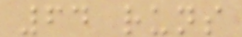64 runs
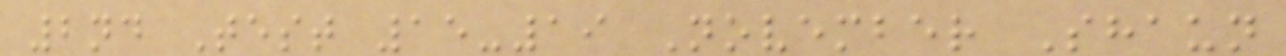2nd Test 15-19 November Shaun
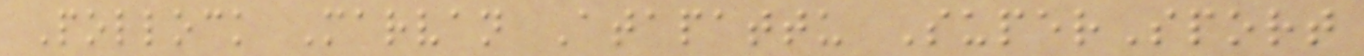Pollock Marvan Atapattu SuperSport
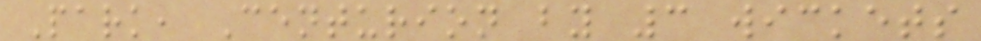Park, Centurion by 3 wickets
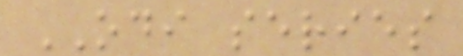ODI series
